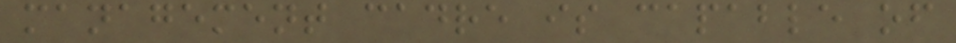management cadre is capable of
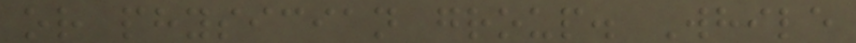or physician group. While
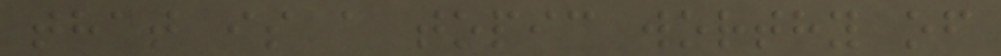that is a topic worthy of
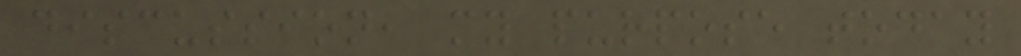discussion, my purpose today
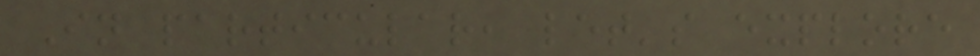In particular, let's explore
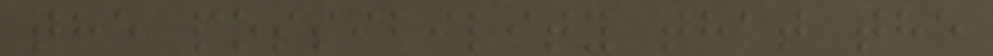the possibility that the
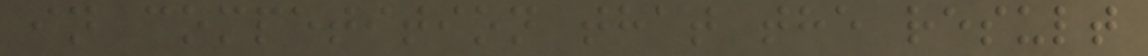in competition that the result
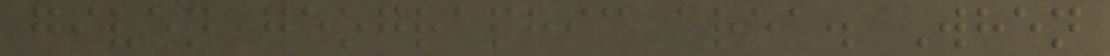given geographic area. When
